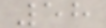58
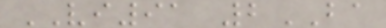VI91 2BA
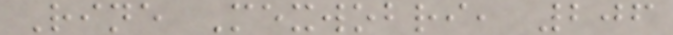Rine Mexwobri, 206
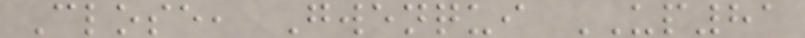Close, Gwenqui UP81
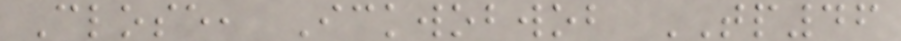Close, Ickwobwob TP46
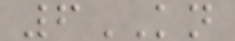6KN
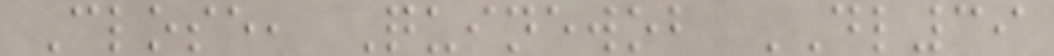Close, Quinewob DL39
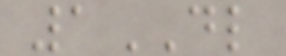1DL
